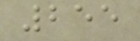255
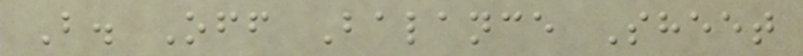B. Off Balance Sheet
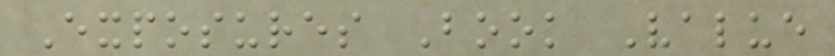Exposures Book Value
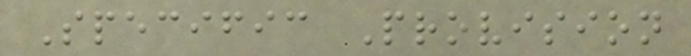Specific Provision
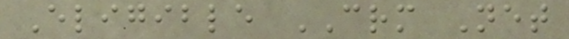Eligible CRM Net
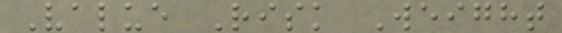Value Risk Weight
